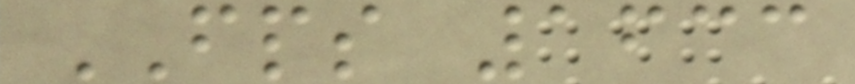FPS 1633
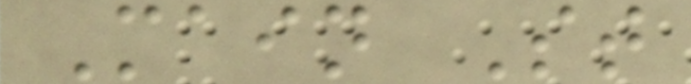Main St
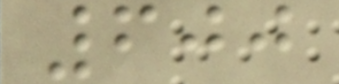600
